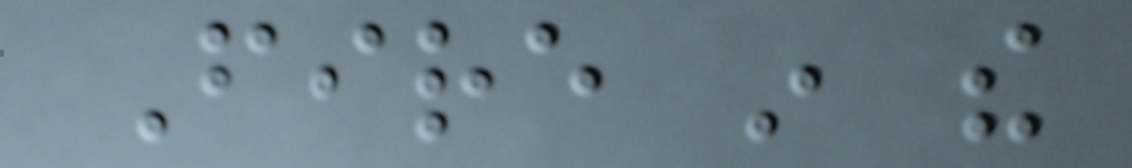Fire in the
